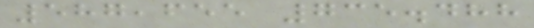587,655 735.488
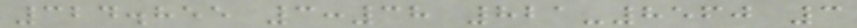324.855 3:38 821-8560 3
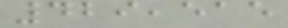429,515
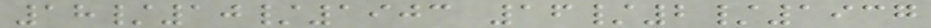18/10/1903 16/2/1937
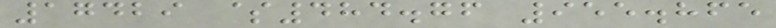17429 $484.76 955.865
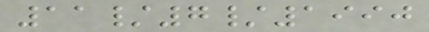11/7/1990
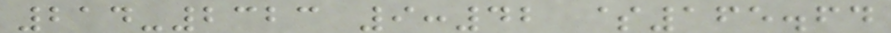214-2323 9:42 $165.64
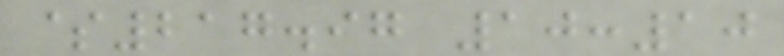$217.97 10:10
